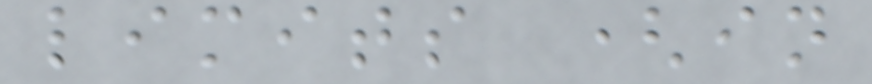limits (in
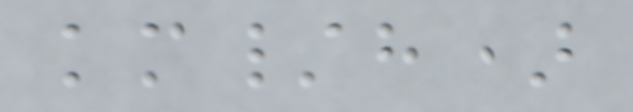km/h)
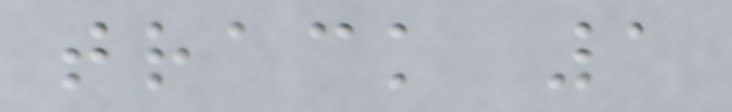track 1
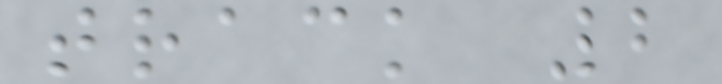track 2
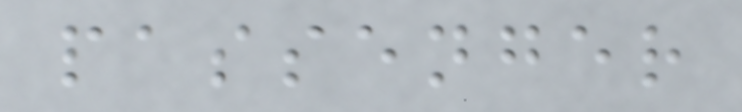passenger
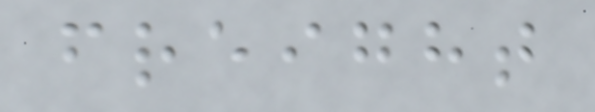freight
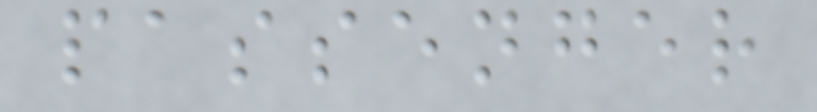passenger
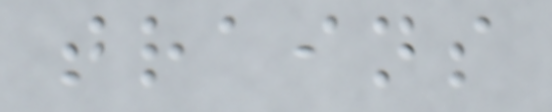trains
